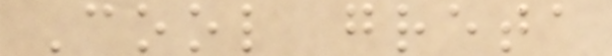Cool greta
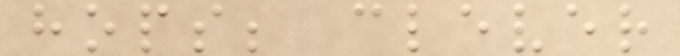hops; clever
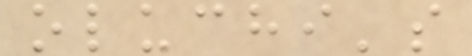oluchi's
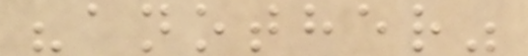"another"
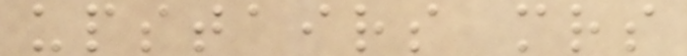upstairs mrs
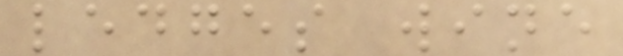ledges wine
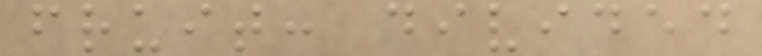fruit: divided
